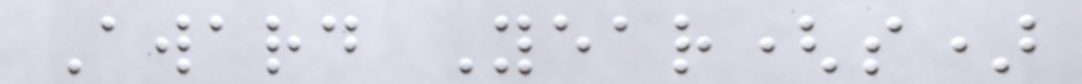Award Year(s)
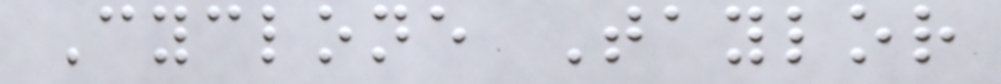Cyclone Taylor
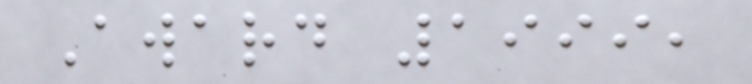Award 1999,
